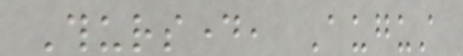Thursday, August
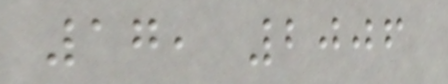17, 2006
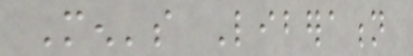Men's Liberation
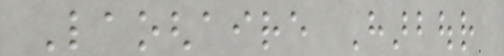Laoghaire Harbour
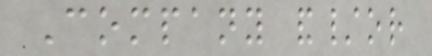Company and/or
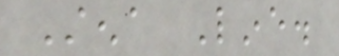Stena Line.
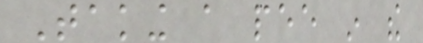Taking a pee in the
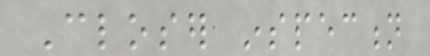Closer inspection
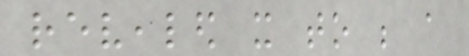revealed it to be a
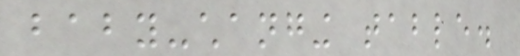baby-changing table.
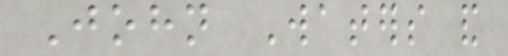John Waters and
